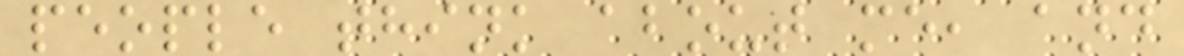people think about me, and
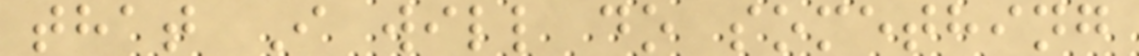that I will do something
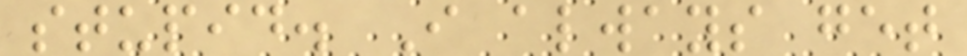stupid. I always get
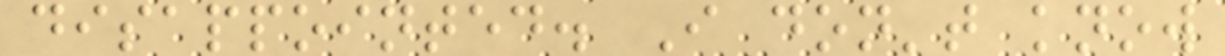disappointed. I don't know
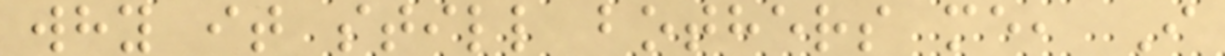why it still bothers me, I
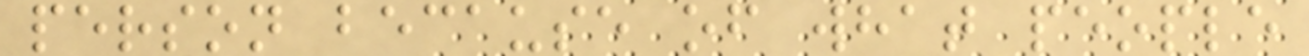person because of what people
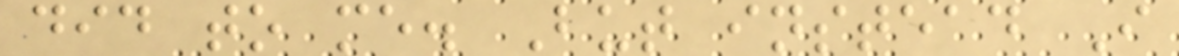did to me. But instead I
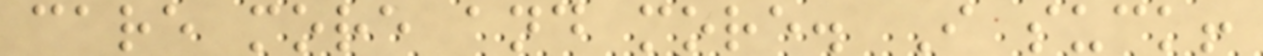care more and more. I suck!
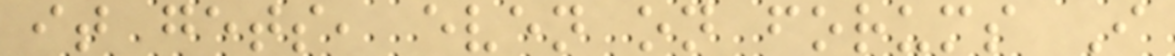it gets, even on forums I
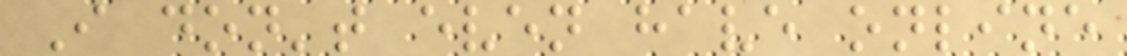I don't even have online
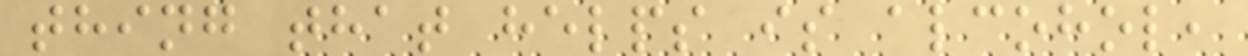thing that helps is alcohol,
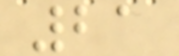21
